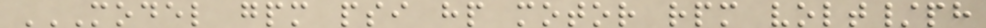MODEL GPM PSI HP MOTOR RPM VOLT/PH
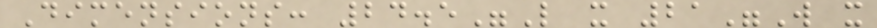Dimensions: 24.5"L x 21"W x
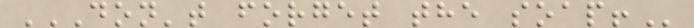DON'T FORGET THE SOAP!
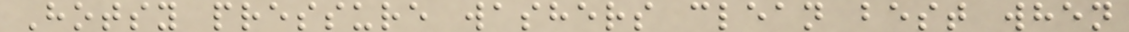Hotsy pressure washers clean best when
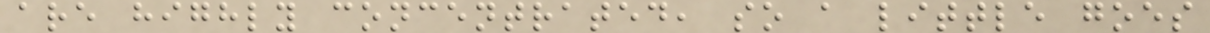are highly concentrated, so a little goes
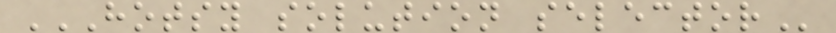HOTSY SOLUTION SELECTOR
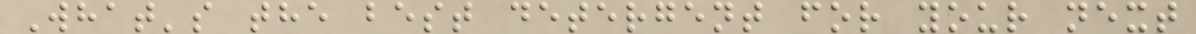What's the best detergent for your next
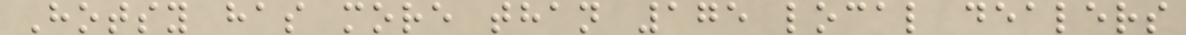Hotsy has more than 175 local dealers
